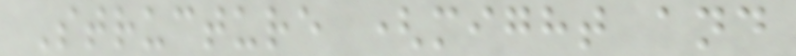Structure (might and
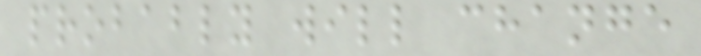probably will change
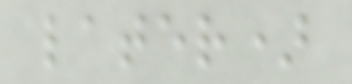later)
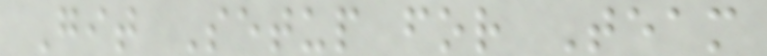Git Setup for Team
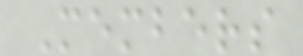Members
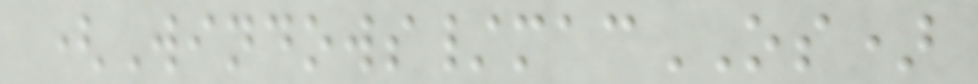(Windows/macOS)
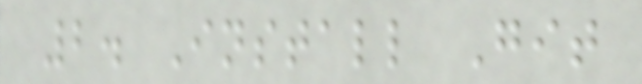2. Install Git
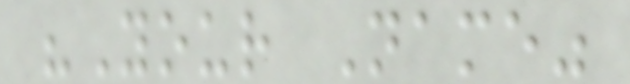"Your Name"
